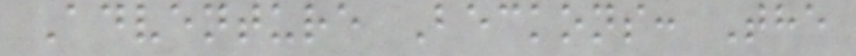Adventure Beckons: The
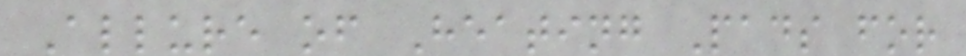Allure of Heating Pads for
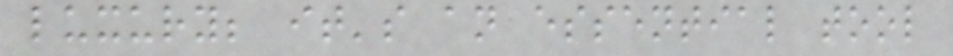luxury; it's an essential tool
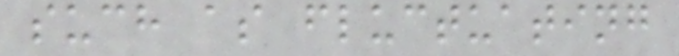such as fluctuating
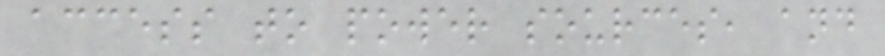access to power sources, and
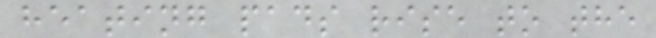heating pads rise to the
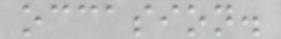occasion.
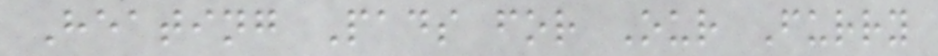Heating Pads for Our Furry
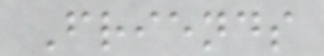Friends
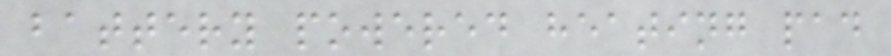battery powered heating pad
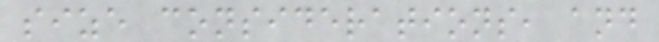size considerations, and
